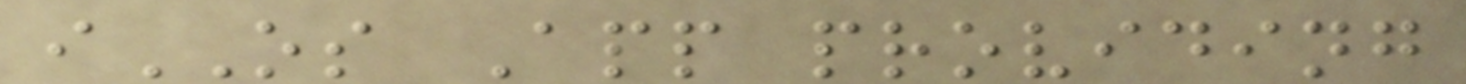iOS App providing
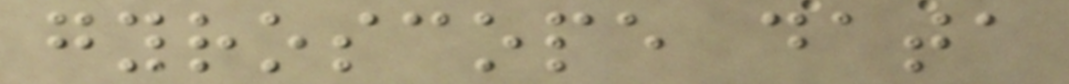gyroscope data
